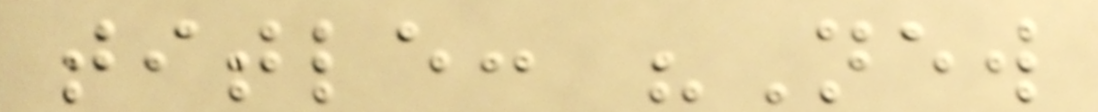title: "New
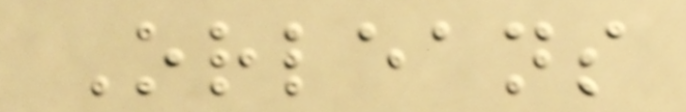Orleans
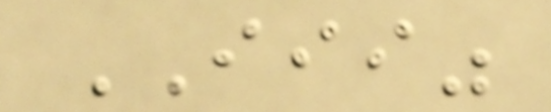III"
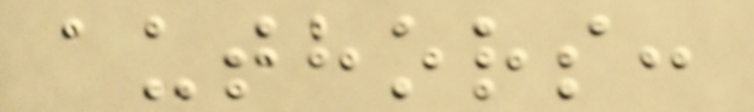authors:
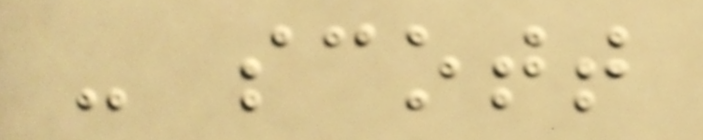- scott
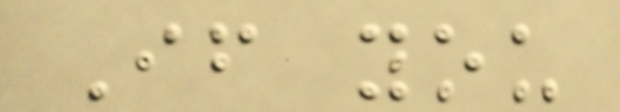If you
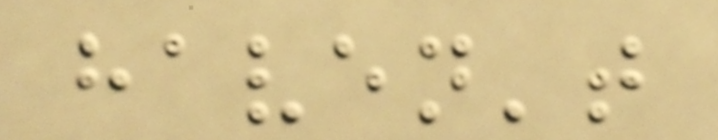haven't
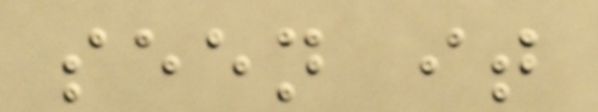seen it
